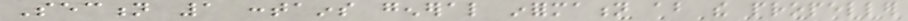Section 1 contains general information about the propeller
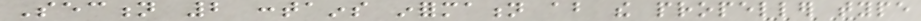Section 2 contains information about the propeller type
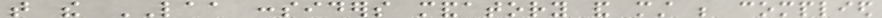that the LAA considers mandatory and must be complied
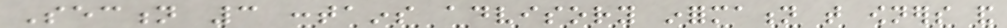Section 3 contains advisory information that owners and
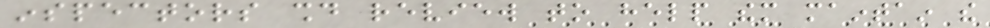inspectors should review to help them maintain the
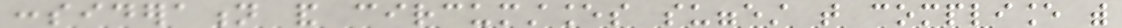consideration and circumstances suggest that compliance with
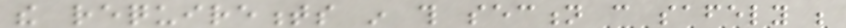the requirements in this section can safely be
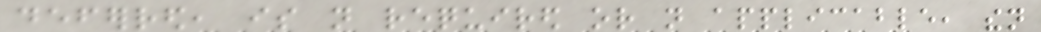deferred, is not required or not applicable, then
